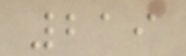219
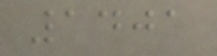1401
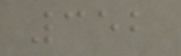352
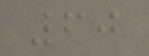60
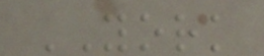YORK
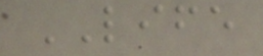LIFE
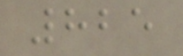825
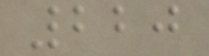220
